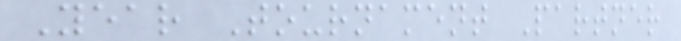Year Tournament Partner
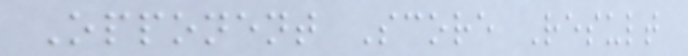Opponent Score Result
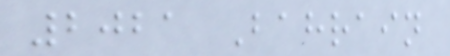2021 Bahrain
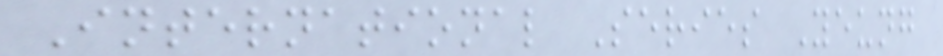International Series Yeung
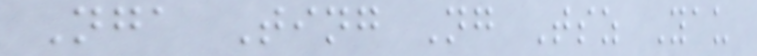Nga Ting Ng Tsz Yau
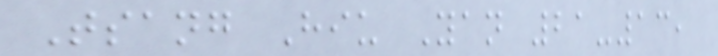Tsang Hiu Yan 21-13,
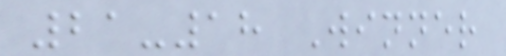21-18 Winner
